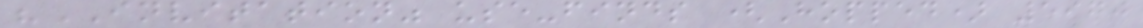"INVITATION" use-finds (Hopped) 5970
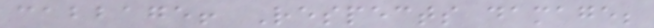cabbage! Respects damage;
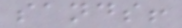sands!
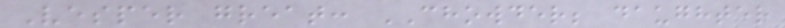Vesper great: CHOWDER; daughter
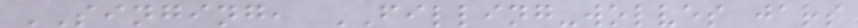SINGING, FILLING-wolves jars
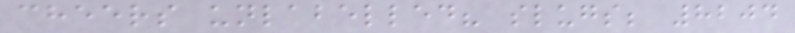cheers unlabelled? slugs; 8204
